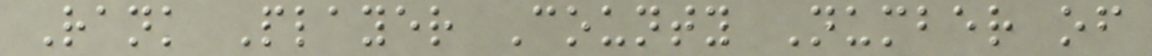Rank Player County Number of
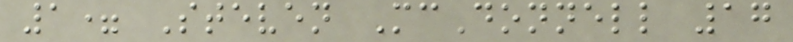1= Steven McDonnell 17
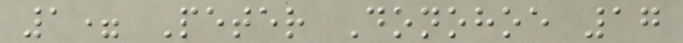1= Peter Donohoe 17
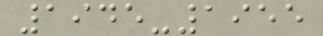1945-1955
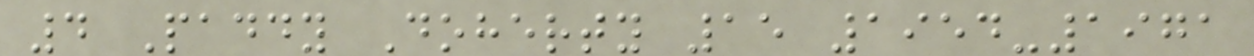4 Paddy Doherty 15 1954-1971
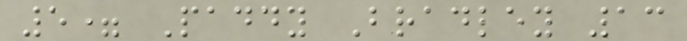5= Paddy Bradley 13
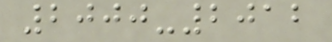2000-2012
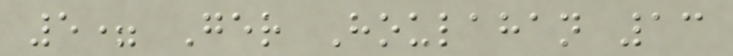5= Ger Houlahan 13
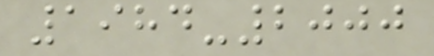1984-2000
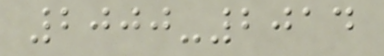2000-2014
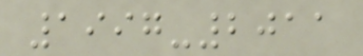1997-2011
